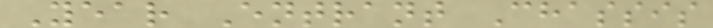Year Entrant Chassis
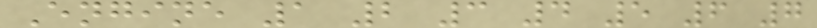Engine 1 2 3 4 5 6 7
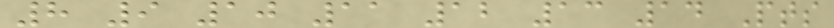8 9 10 11 12 13 14 Pts
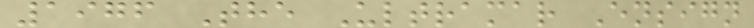1976 The Ultramar Ensign
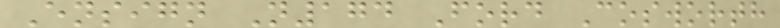Ensign N174 Ford Cosworth
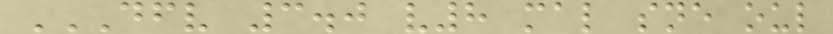DFV 3.0 V8 MAL SNE OUL
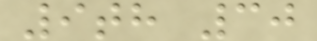9th 30
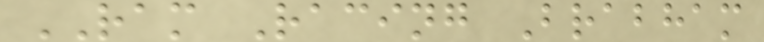RAM Racing Brabham
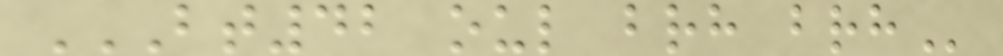BT42 OUL BRH BRH
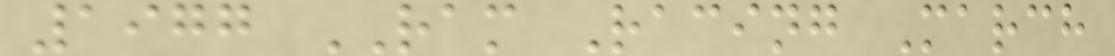1977 RAM Racing March
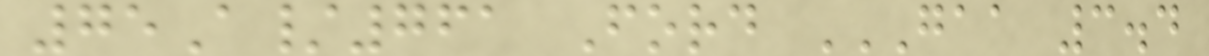75A/761 Ford GAA 3.4
